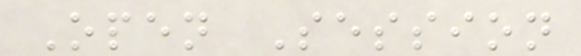Open Session
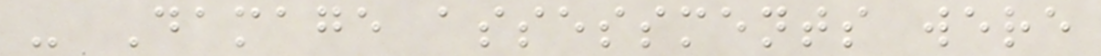- Damage assessments were
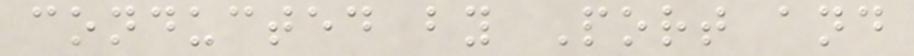conducted by Port and
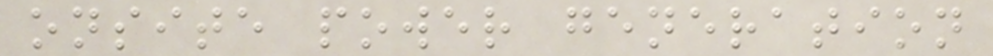onsite power generation
